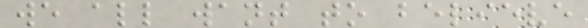we all want to believe
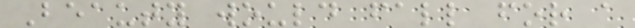Beauty would fall for a
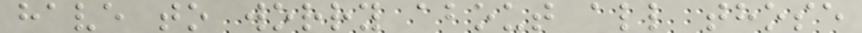have to worry about all those
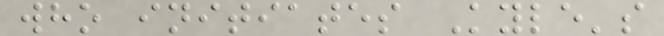who initiates Kyle's
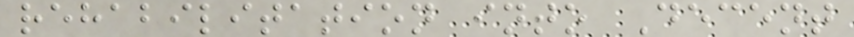rehabilitation into Decent
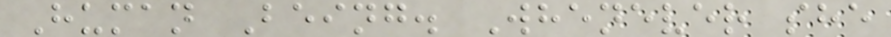Human Being. Whenever she
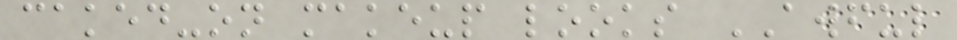caked-on makeup looks AWFUL
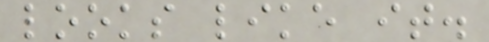looks like it.
